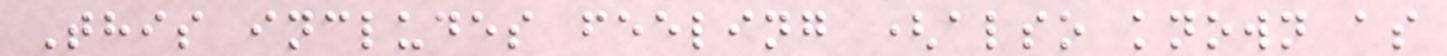This includes feeling (also known as
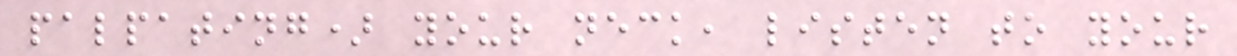palpating) your neck, listen to your
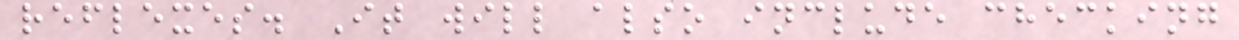reflexes. It will also include checking
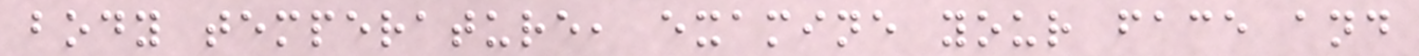body temperature, examine your face and
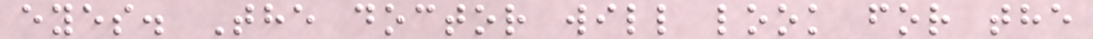eyes. The doctor will look for the
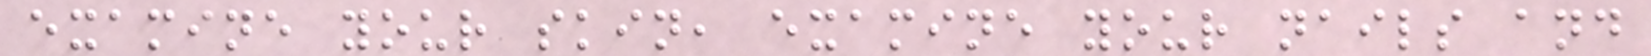examine your skin, examine your nails and
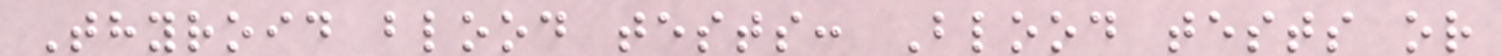Thyroid blood tests: Blood tests or
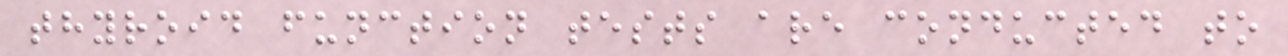thyroid function tests are conducted to
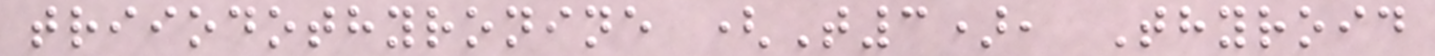triiodothyronine (T3), Thyroid
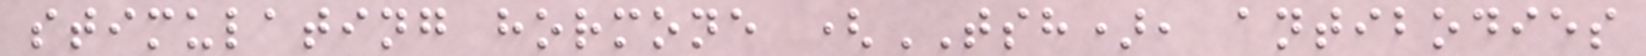stimulating hormone (TSH), antibodies
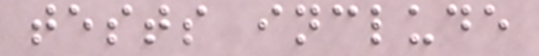tests include
